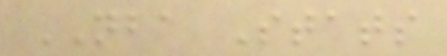NBA Stats
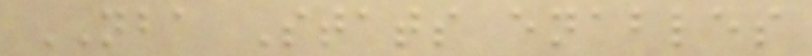NBA Stats enables
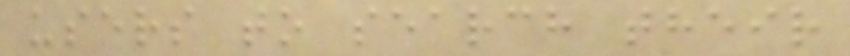users to search their
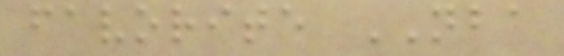favorite NBA
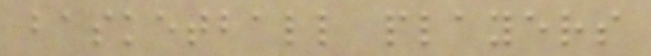basketball players
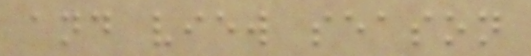and view season
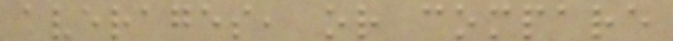averages, or compare
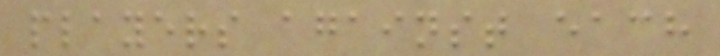players against each
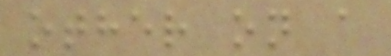other on a
